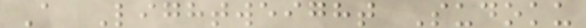A Lightweight Sudoku
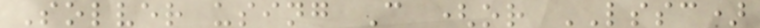Solver using C (or LSSC)
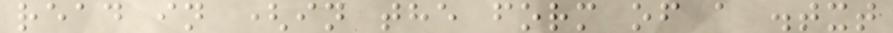read in (in the form of a .txt
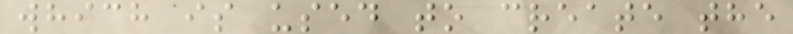which is used to create the
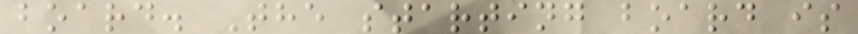board. The starting board is
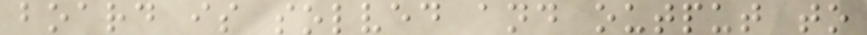board is solved and output to
